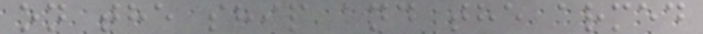on the ship and the armed
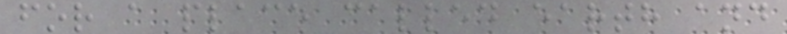for a place called earth and
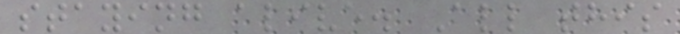staying alive. All this
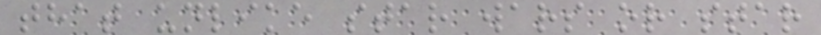that unlike star wars or star
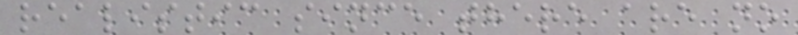realistic since there are no
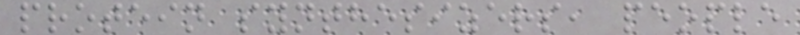protein synthesizers, people
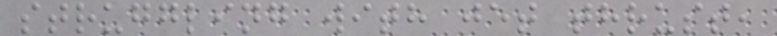struggling with jet thrust,
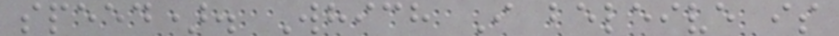speed). Which I beleive is
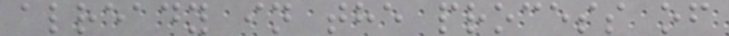already in the process of
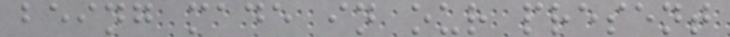being made in our present
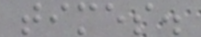times.
